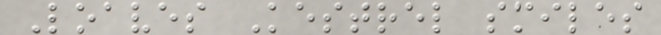Loaves Kestrel smiles
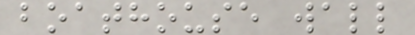boathouse wall
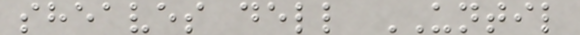sheaves dell UNTIL
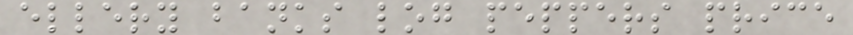ellery banks log peppers price
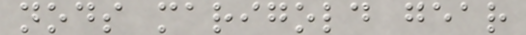nods marigold gear
